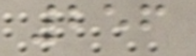256
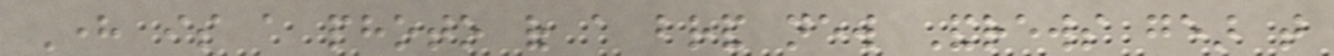Here is a photo of a brand new Andrews gear that
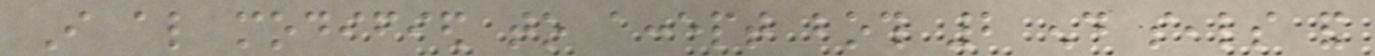I also modified to accept both 2 end seals and
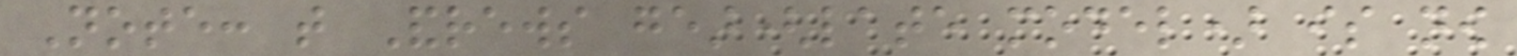Note: that Andrews gear(late model) is now
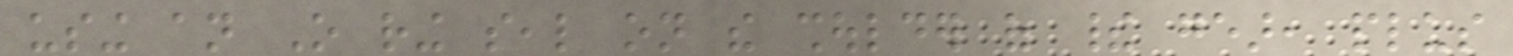using an O ring seal on the shoulder of their gear, plus
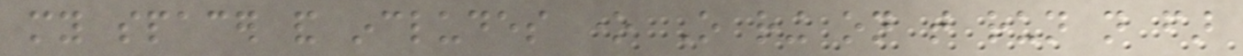my spacer and includes one O ring on that run not far
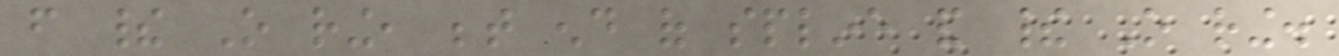from their O ring, between end of spline and their O ring.
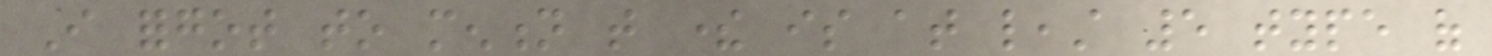I forgot to mention that there is at least 5 type of
